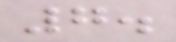7.
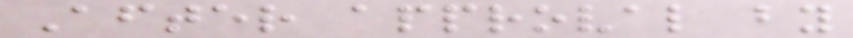After approval by
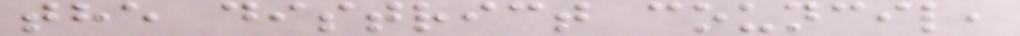the district council,
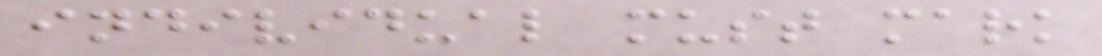individual must mark
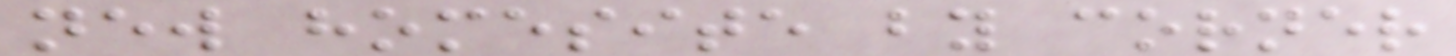new homesite by corner
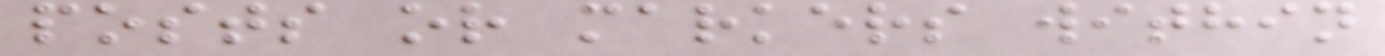posts or markers within
